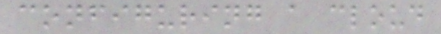configuring a cloud
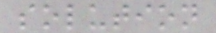solution
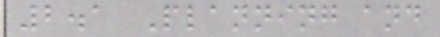2.1 Planning and
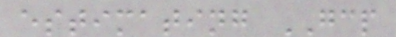estimating GCP
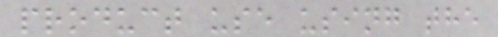product use using the
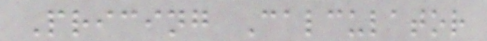Pricing Calculator
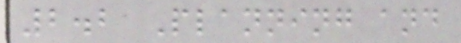2.2 Planning and
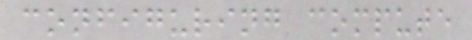configuring compute
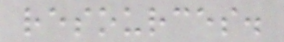resources.
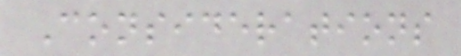Considerations
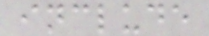include
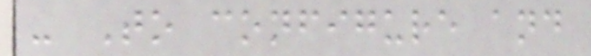- To configure and
